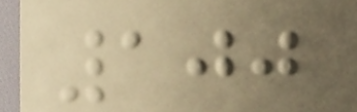100
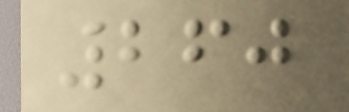260
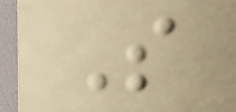S
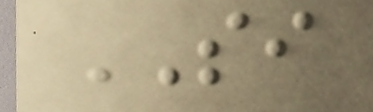SI
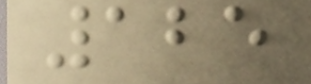125
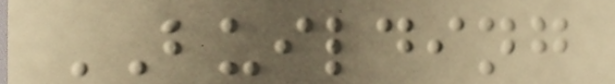BUILDING
